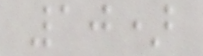10)
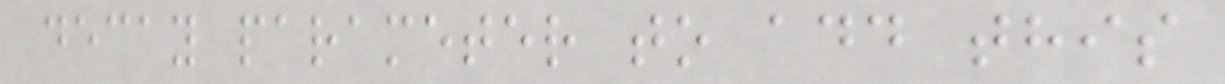decay parameter to add this
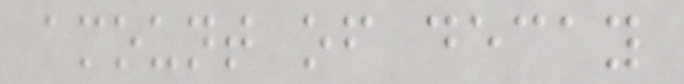amount of decay
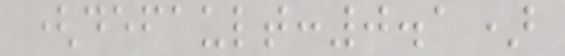(default:0.1)
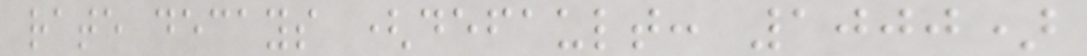rate decays (default: 1000)
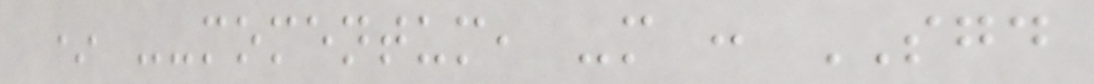* --momentum, -m : SGD
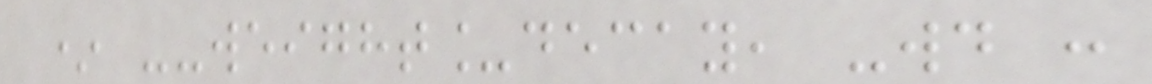* --weight_decay, -wd :
